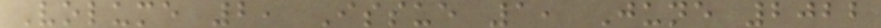Volume 2, Issue 1, June 2022
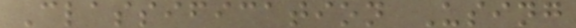Classification Using
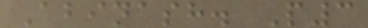Abinash. P3
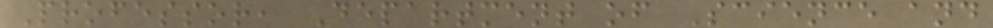Professor, Department of Science and
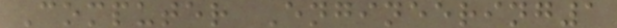Computer Engineering1
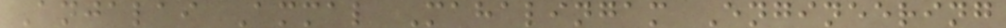Anjalai Ammal Mahalingam Engineering
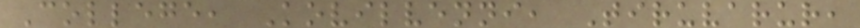College, Kovilvenni, Tiruvarur,
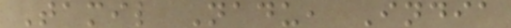Tamil Nadu, India
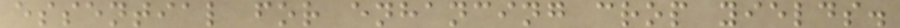essential for enhancing crop yields.
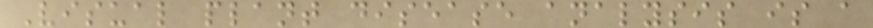Visual plant disease analysis is a
